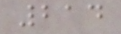214
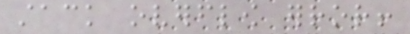stack overflow error!
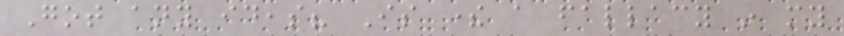Got any ideas? Is there a fallacy in my
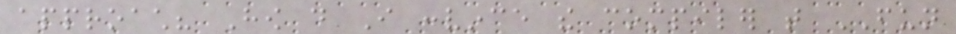approach? How do I convince the compiler that FUN
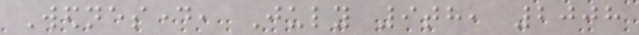Wednesday, July 9th, 2008
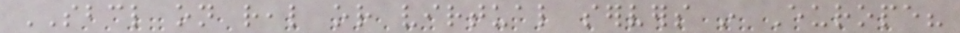SBCL on real or virtual servers in Europe?
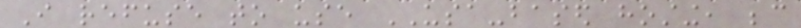I refuse to use USA-based hosting, because
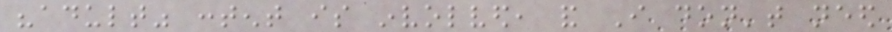"adult" content is involved, and I don't need
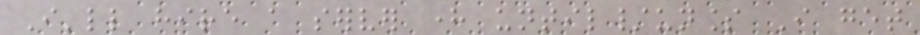I'll hire a server here until/unless I get
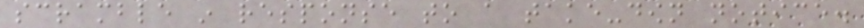scramble in response to a take-down notice.
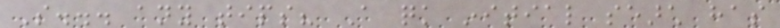So... any tips? A quick initial search has
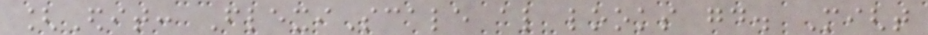[Edit: FlexiScale also looks good. Might
